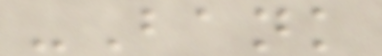-Bank
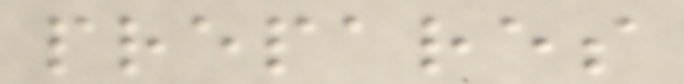prepares
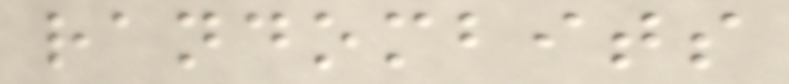randombits
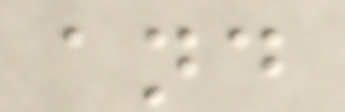and
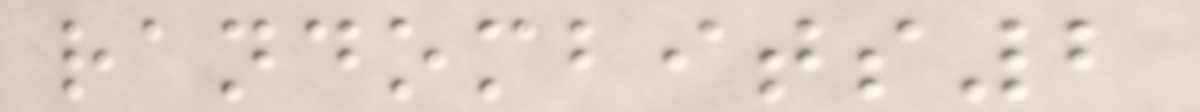randombits2
